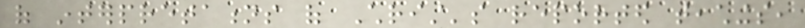of interpretations of Christ's reported teachings,
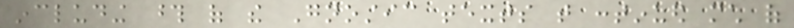including those of the Gnostic texts that continued much of
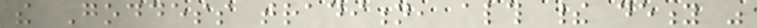the Goddess tradition, although their deity was
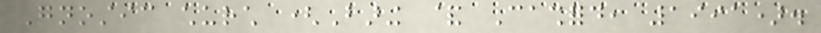Gnostic church (Baring & Cashford, 1991).
